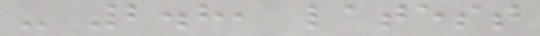- 2.8, latest
